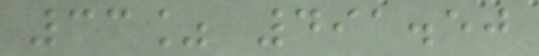33% 491.50
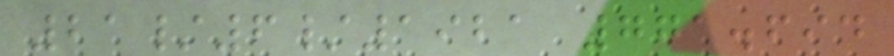21/6/1921 771.694
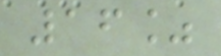16%
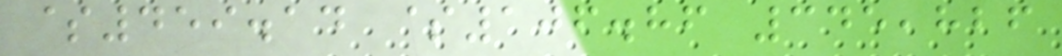$459.14 $106.86 345,826
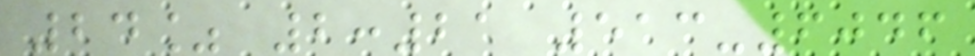24% 2:21 513-6046
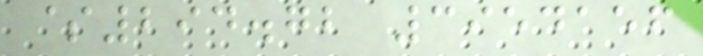$294.72 3954156
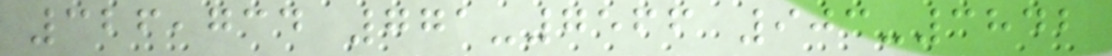326,734 771-7566 903-3842
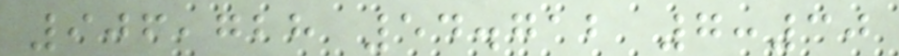906,728 54.712 7:30
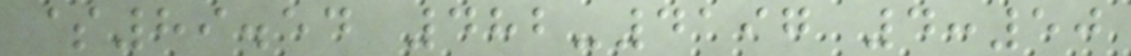$89.54 482-4197 4:50
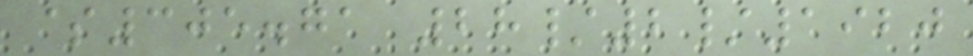$305.71 28/2/1920
